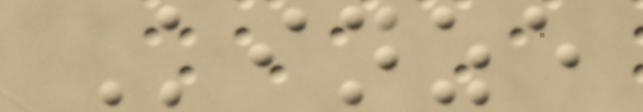Kinze
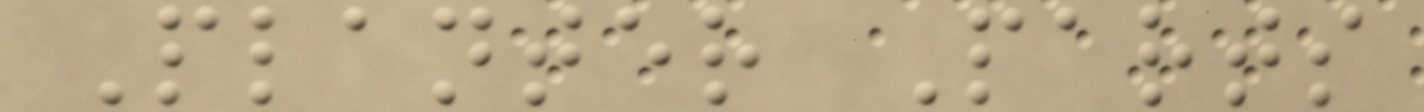Planter Parts
